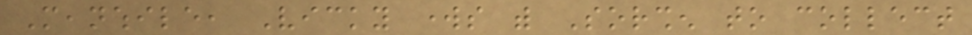Meanwhile, Vicky works with Sorshen to collect
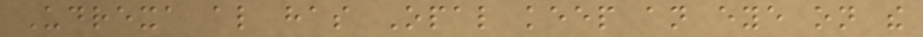Udrexa also has Opal keep an eye on the
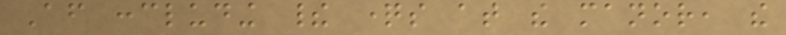After concluding their questions at the manor, the
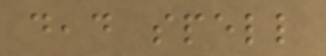dead spell
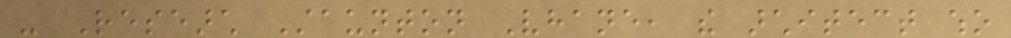- Research Staunton Vhane, the architect who
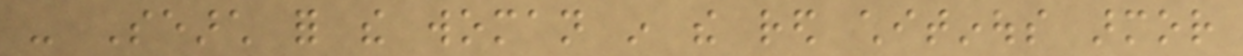- Search for the woman in the red chitinous armor
